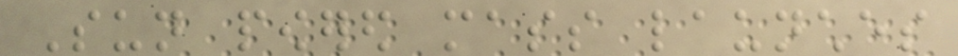Sun powered mass launches
